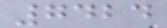7424
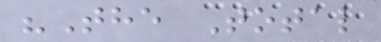"The Total
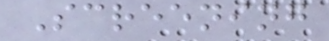Screening
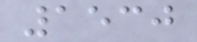1530
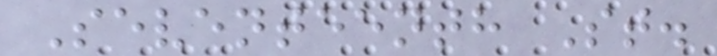Seventeenth St.
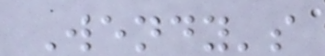Wendy's
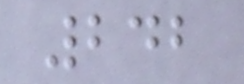242
